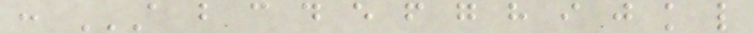: A B C D E F G H I J K L
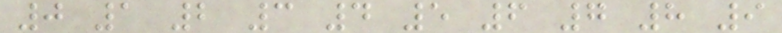0 1 2 3 4 5 6 7 8 9
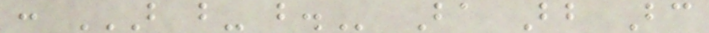: B B- B. Ba Bb Bc
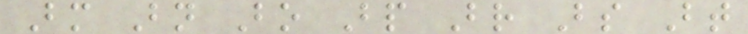Bm Bn Bo Bp Br Bs Bt
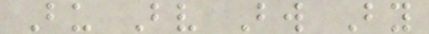Bu Bv Bw By
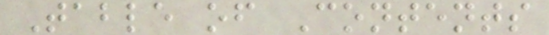Table of Contents
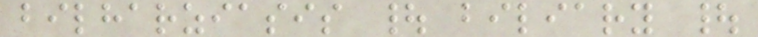bilharziasis | biliary |
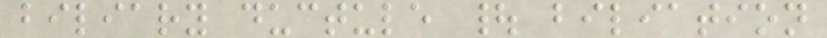biliary ductule | biliation
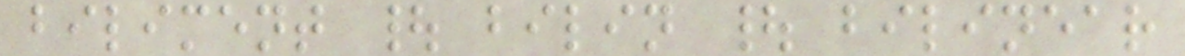biliment | bilin | bilinear
